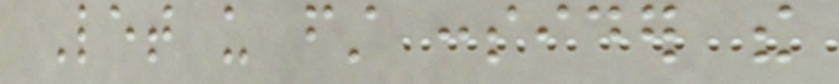Let us first consider the
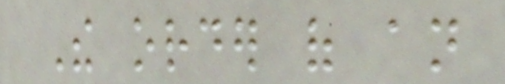The order of an
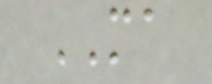MA
